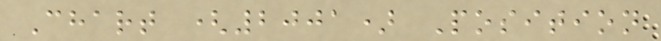Chart (2001) Position
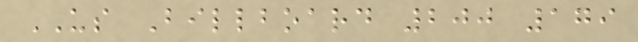US Billboard 200 179
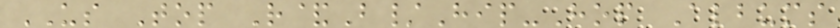US Top R&B/Hip-Hop Albums
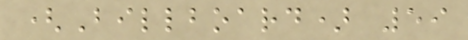(Billboard) 59
